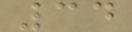34
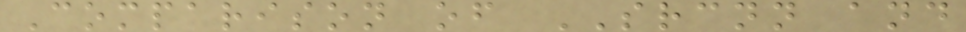Comparison of SRCNN and
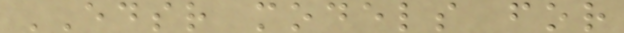EDSR models for
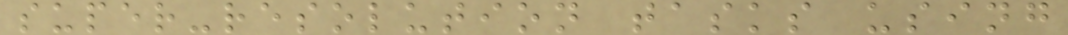super-resolution tasks using
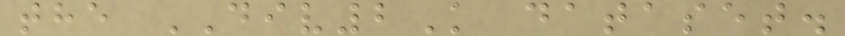the DIV2K dataset.
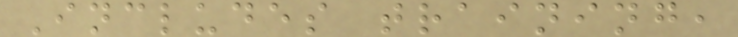Includes training,
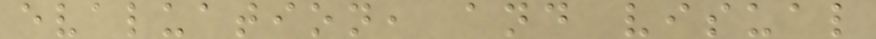evaluation, and visual
